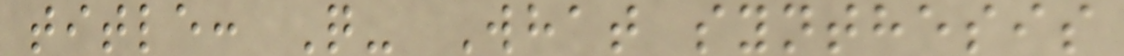title: Q- What synthesis
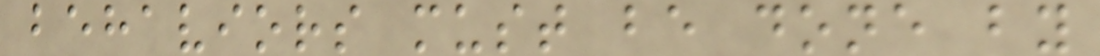behaviors must be done by
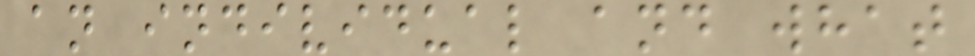an individual and what
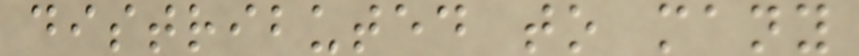distributed to many
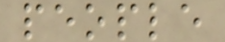people
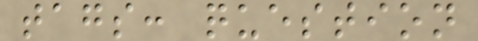tags: question
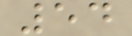54
